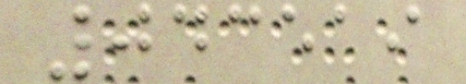043519
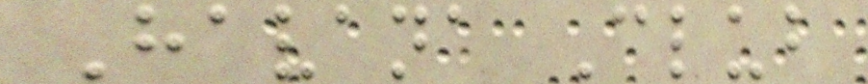Havana Club
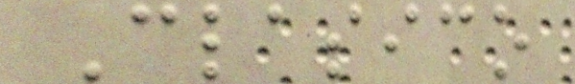Clasico
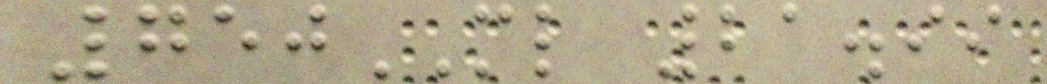750ML 21.99
